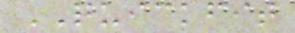QUICKFIT
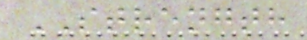STRENGTH
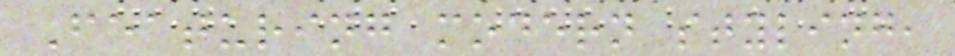Featuring modern styling,
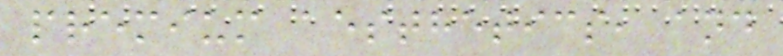premium aesthetics, and
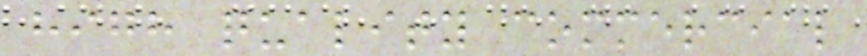high quality commercial
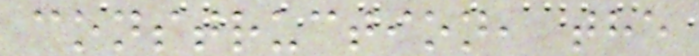construction, the
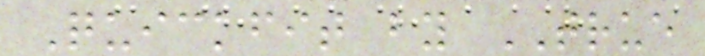Quickfit by TRUE
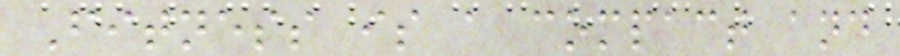Fitness is a compact and
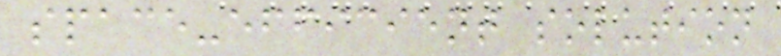space-efficient solution
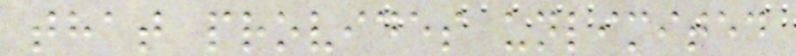that provides unlimited
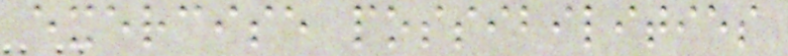exercise possibilities
